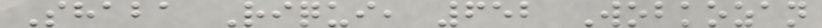Shaba Riqui, 652 Wobkozan
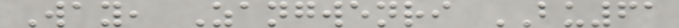Way, Zangwenri BU61
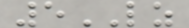5LZ
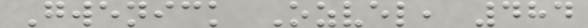Gwenick Ozvel, 484
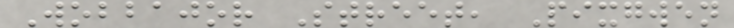Wobbajor Street, Pixgwen
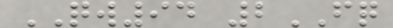QW94 2FQ
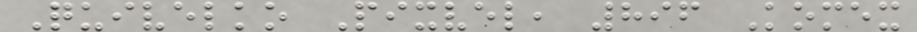Quivelko Pixvel, 896 Komex
